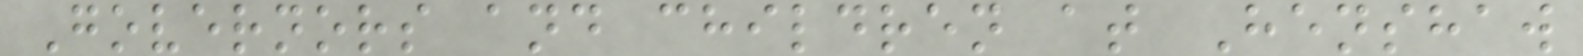Governors and children at Henshaw
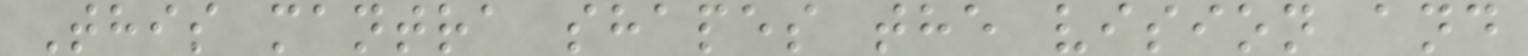This mantra shapes the vision and
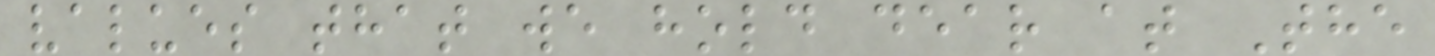values that we hold dear at The
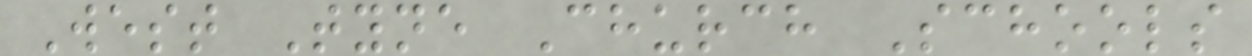West Tyne Church Schools
